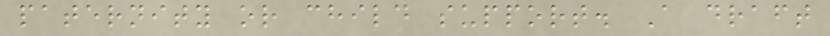paternity or child support. A draft
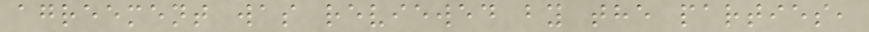agreement was reviewed by the parties,
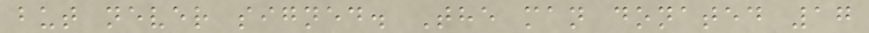but never signed. The man donated 17
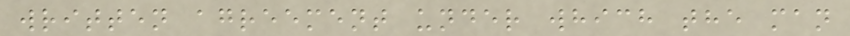written agreement under which the man
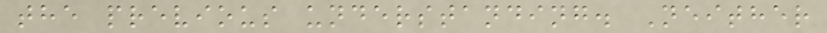the previous understanding. Neither
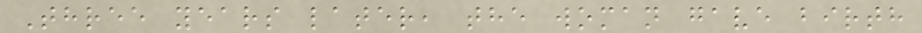Three years later, the woman gave birth
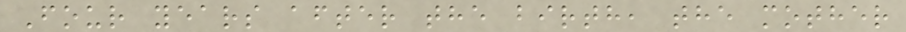Four years after the birth, the mother
